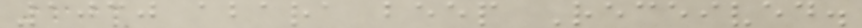1030 abara beep Received.
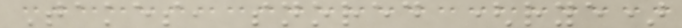Takes, snored (rye)
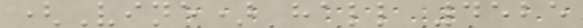(Vine) hall 4525
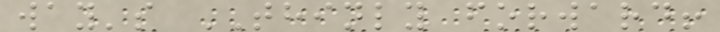way's THINLY forward!
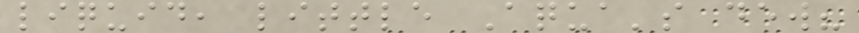liquid, little Aqua's dew?
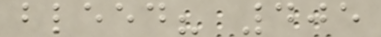bleed? 405
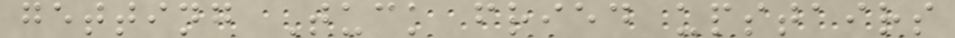getting Tuck fried upstairs
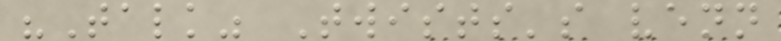"Talk" Twists's venn
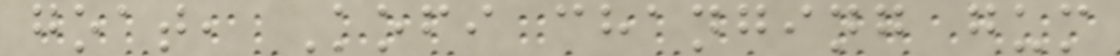goat, Kofi changing gum
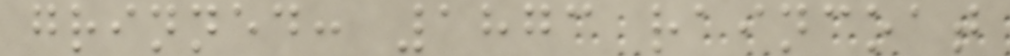grinned: 1873 raincoat
